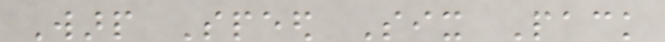Warp Speed Six Pack
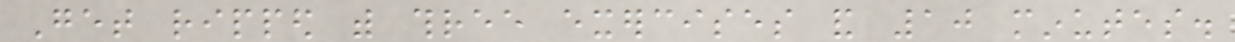Get ripped with three exercises and 10 minutes.
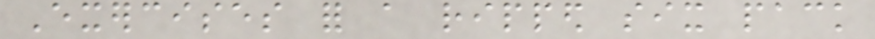Exercises for a ripped six pack
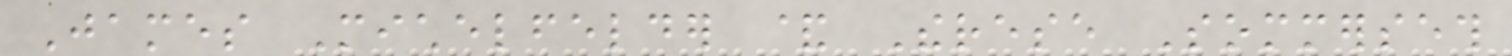James Michelfelder & Therese Sommerseth
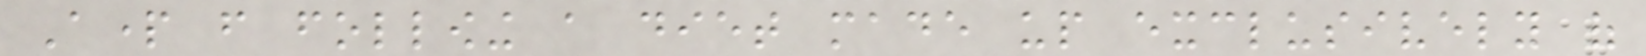Apart from following a diet made up exclusively of
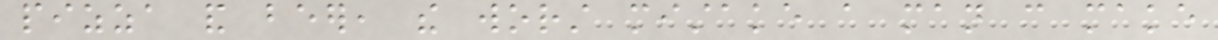pizza and beer, the worst mistake a man can make
